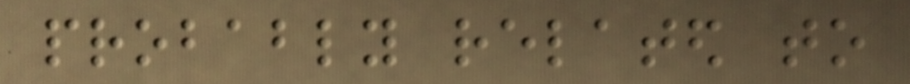probably related to
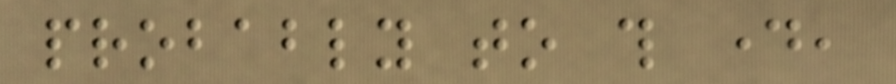probably to this day,
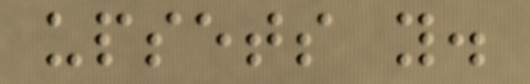upsets you.
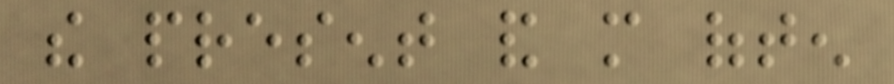the present and more often
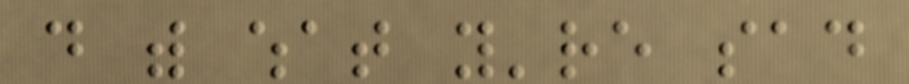do with what you're sad
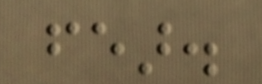fear.
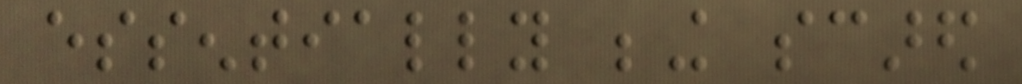essentially being scared
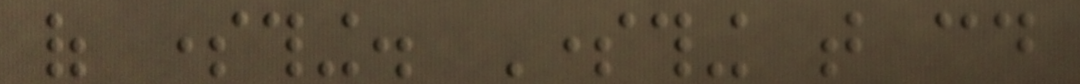of something. Something that could
